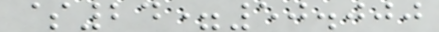$24=50.000
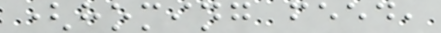(homing feed,
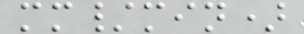mm/min)
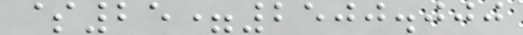$25=2500.000
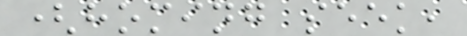(homing seek,
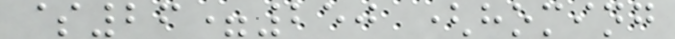$26=250 (homing
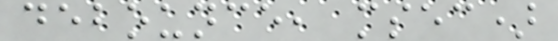debounce, msec)
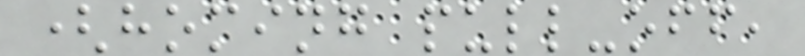(homing pull-off,
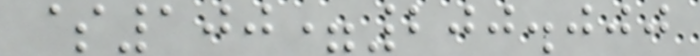$100=200.000
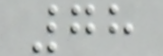78
